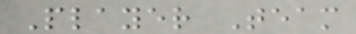Player Team
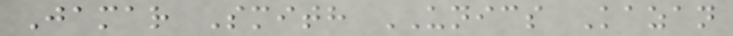Jamar Smith UNICS Kazan
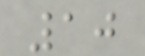10
